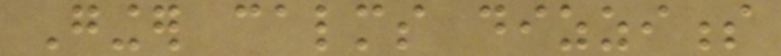Ginger calms dizziness
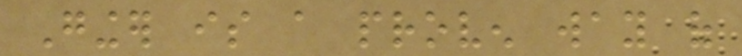Ginger is a proven way of
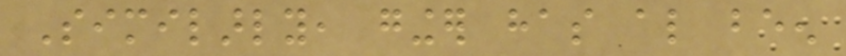Similarly, ginger has also been
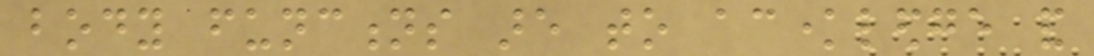body functions are to acknowledge and
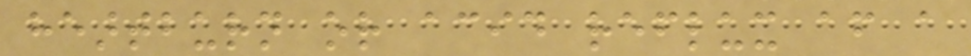heartburn or acid reflux after a
